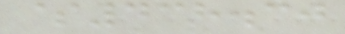$438.30
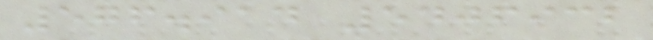576.914 5406932
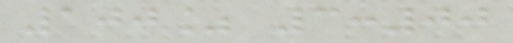100% 3:00
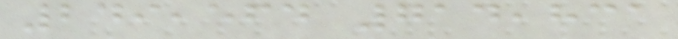249,564 714,831
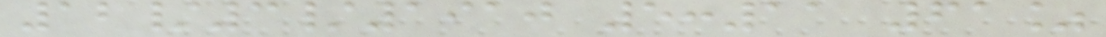12/3/1910 5:11 61%
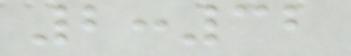2:32
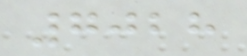7028
